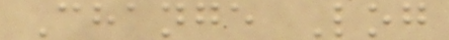Change Log
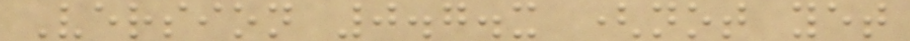Version 0.7.x (not yet
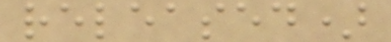released)
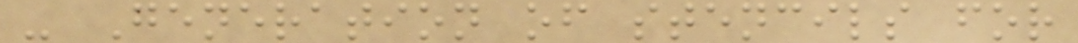- Generation of stencils for
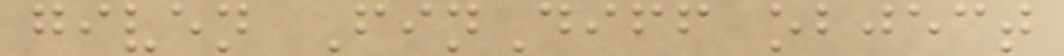given FinDiff object
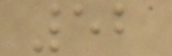52
